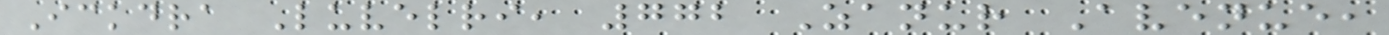Ickdra Luvelri, 772 Zanur Avenue,
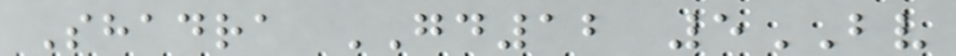Shadra GD12 5BV
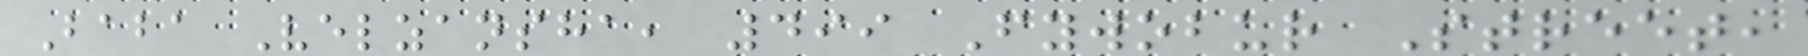Baba Velzansha, 499 Fywobur Street,
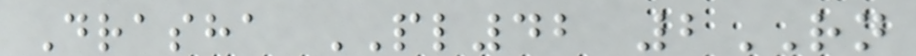Drasha PL42 2RN
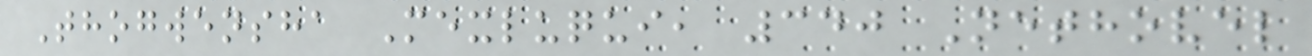Thogwensha Mexluqui, 340 Nethovel
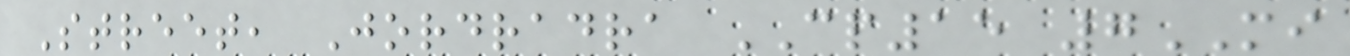Street, Jordradra CP15 7MI
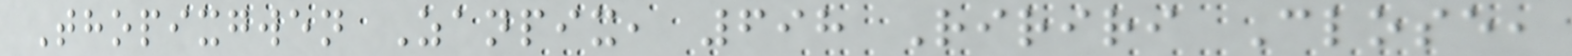Thopixgwen Zanpix, 698 Ririri Close,
